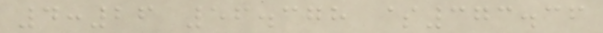4:26 56.378 $373.36
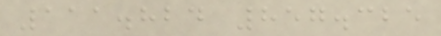111.824 857.325
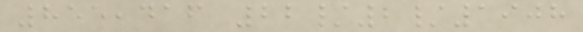855,416 22/2/1908
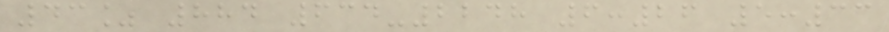43% 884 634-2248 6:26 5:33
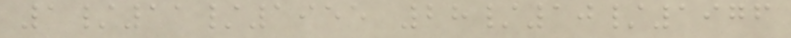1/11/1955 28/10/1976
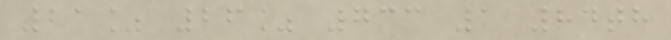21% 26% 733 1 84th
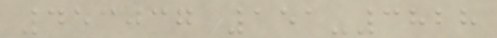453037 151-3828
